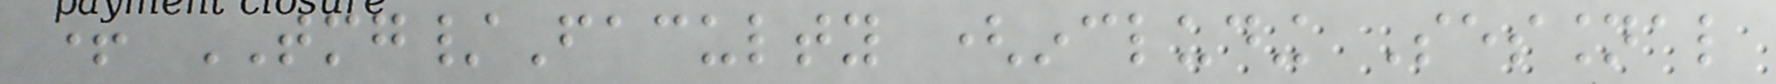+ TMG/Faculty (including Sessional
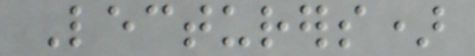Lecturers)
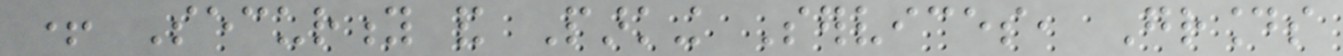+ Security and Parking Services, Grounds
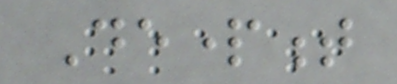Department
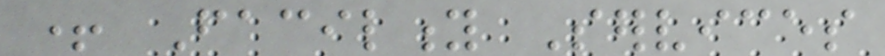+ Facility Services
